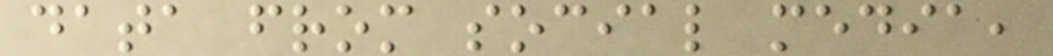data from social media,
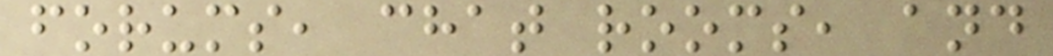forums, chat rooms, and
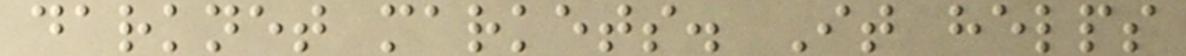darknet markets. It helps
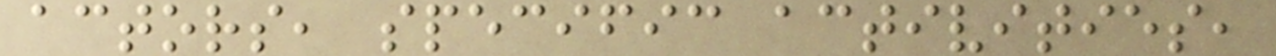actors, specific activities,
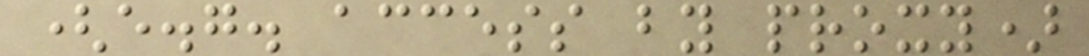(e.g. access by proxy)
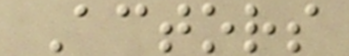Actors
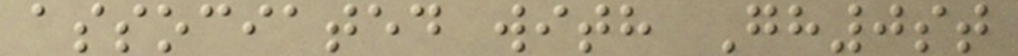associated with Gh0st
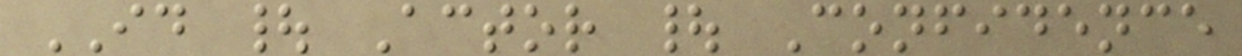ID | Actor | Confidence
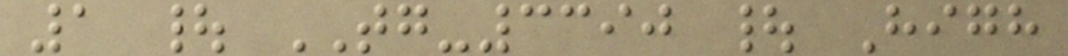1 | TG-3390 | High
